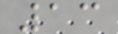13
